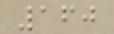160
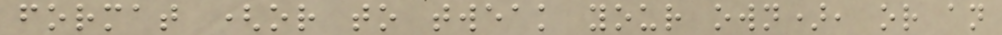format (or to tweak your own), or an
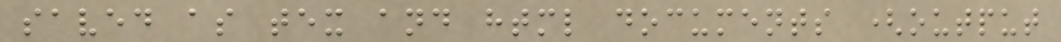saved as tex and html documents (output
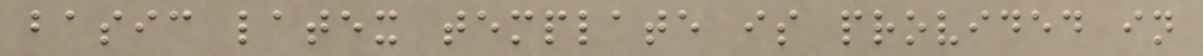basic latex template is provided in
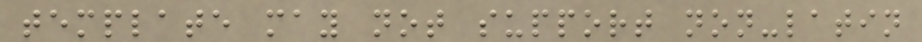template may not support non-latin
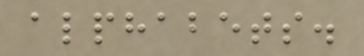alphabets.
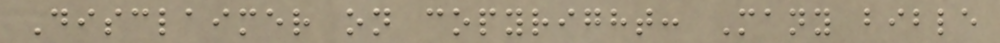Disclaimer on copyright: Many bible
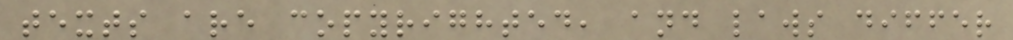texts are copyrighted, and laws differ
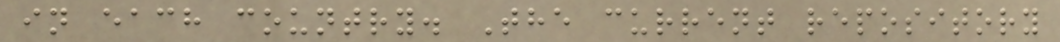in each country. The current repository
